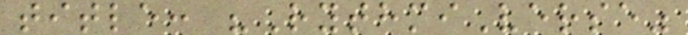title: "RythmiVerse"
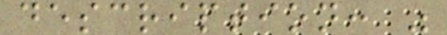description: "
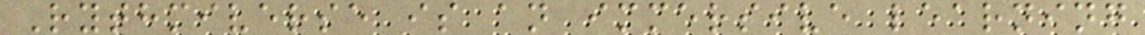Rythmiverse is an immersive learning
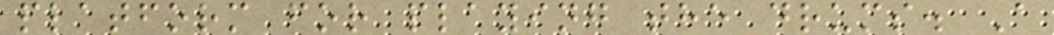platform for playing the drums. A
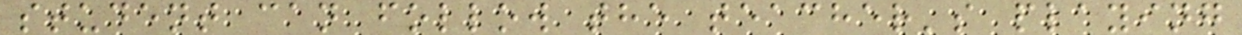student can follow the teacher's playing
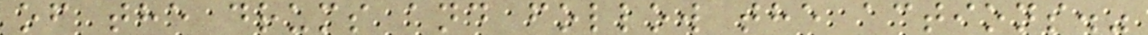of the drums and follow the actions."
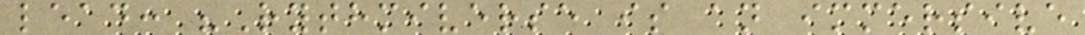lead: "Rythmiverse is an immersive
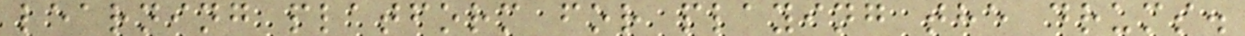learning platform for playing the drums.
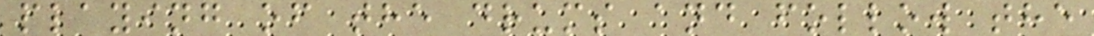playing of the drums and follow the
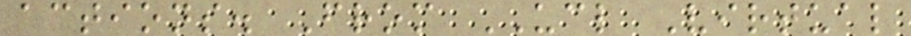actions. From UCL Virtual
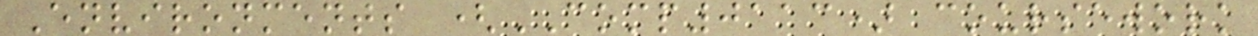Environments (COMP0113) coursework
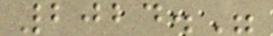2024."
